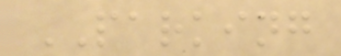PARKING
